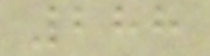288
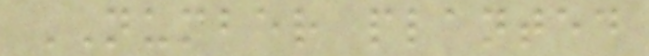NUMBER planted
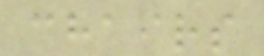chairs
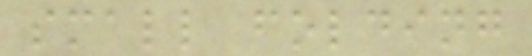small folding
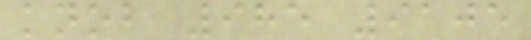knob 985 9105
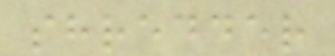shredder
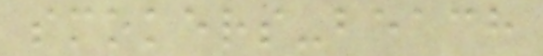smokers-beach
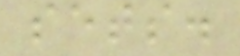sets.
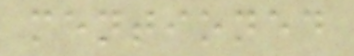mentioned
